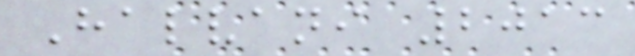Halvani 2013
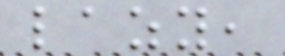lazy,
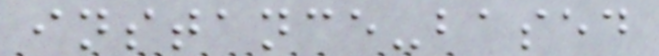instance-based
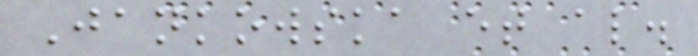Jankowska et al.
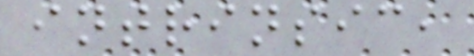intrinsic,
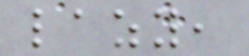lazy,
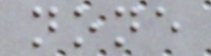none
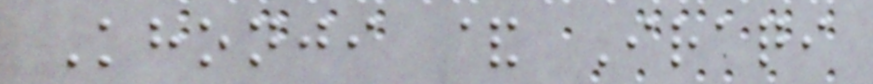Khonji & Iraqi
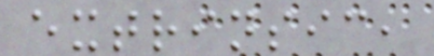extrinsic,
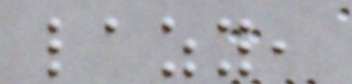lazy,
